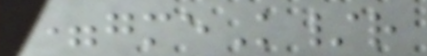=gmeK/r
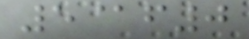5@f0
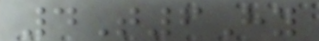4T6Hy
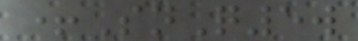+SnQ5w
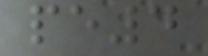pe4
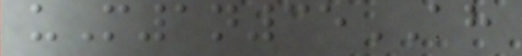uM1n35AH
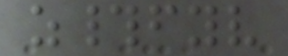z#fyv
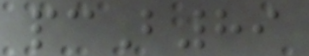pcB89
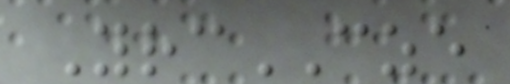YrcCZE
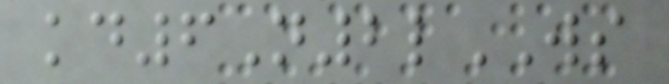kd6N2lWS
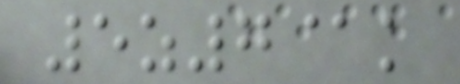5z7@k
